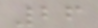26
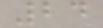24
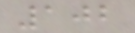102
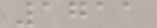1711
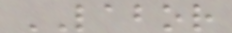LABOR
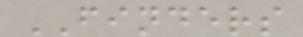FINDERS
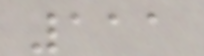111
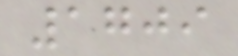1709
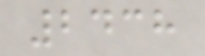2438
